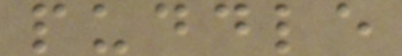puddle
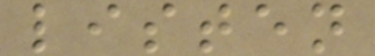listen
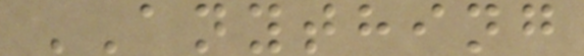ANYTHING
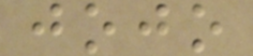jojo
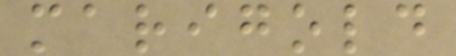marigold
